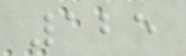125
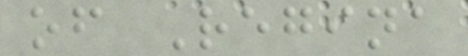of Regina
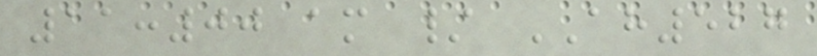11:00 am / AH527
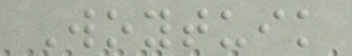Woytuik
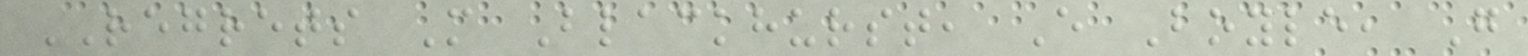REGRETS M Blackhurst, E Boyle, G
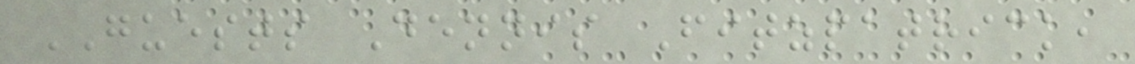GUESTS Dennis Fitzpatrick,
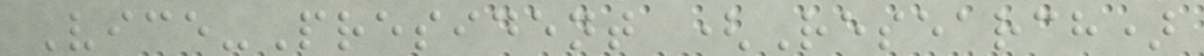Vice-President (Research)
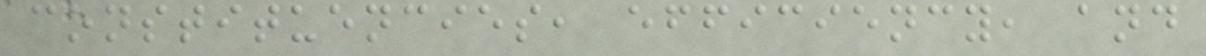constituencies, efficiency, and
